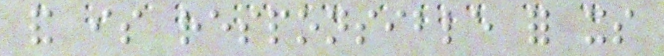and is responsible for its
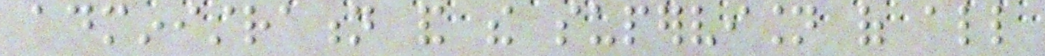administration and the supervision of all
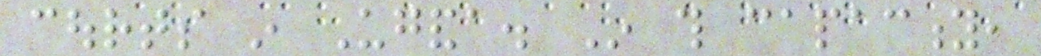courts in Uganda. In this capacity,
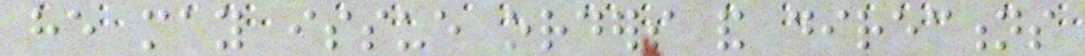he may issue orders and directions
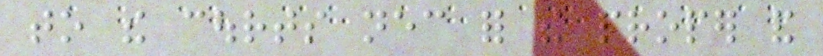to the courts necessary for the proper and
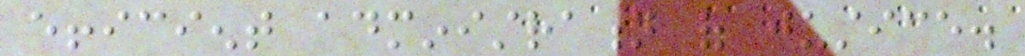efficient administration of justice.
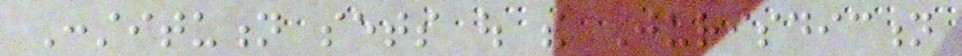Constitution sets out the Jurisdiction
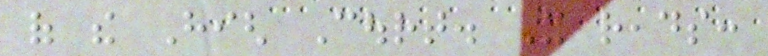of the High Court. It reads:
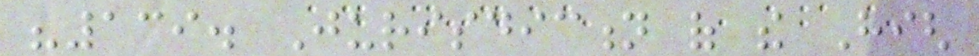"139. Jurisdiction of the High
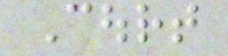Court
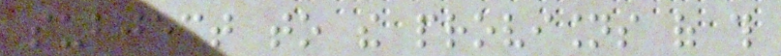subject to the provisions of this
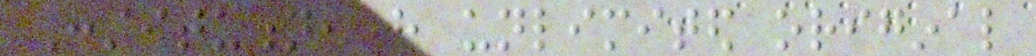Constitution, have unlimited original
